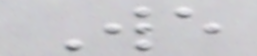We
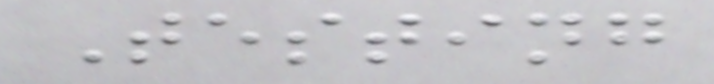Testing
